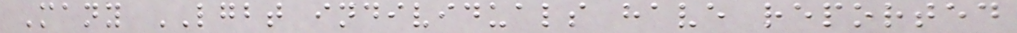Many LGBT individuals have reported
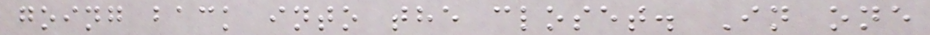going back into the closet. In one
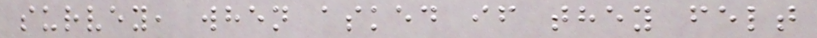survey, when asked if they felt
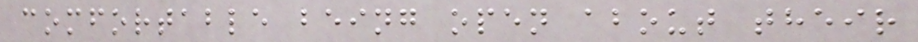comfortable being open about their
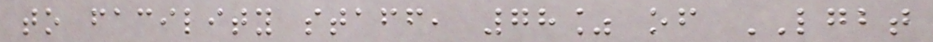to facility staff, 78% of LGBT
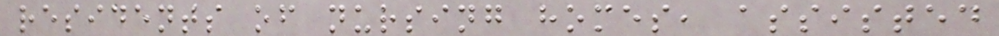residents of nursing homes, assisted
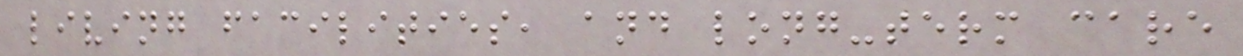living facilities, and long-term care
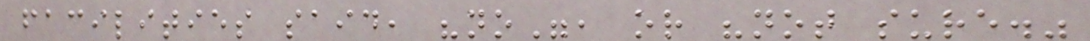facilities said, "no", or "not sure."
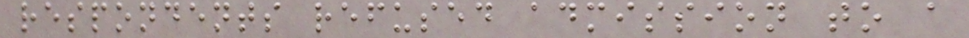respondents refused admission to a
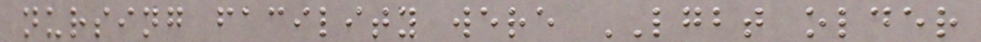nursing facility were LGBT older
